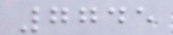7745
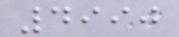4990
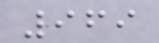969
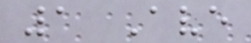1 Ave
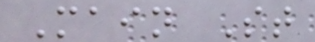Main St
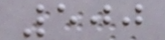500
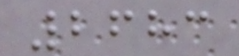2683
